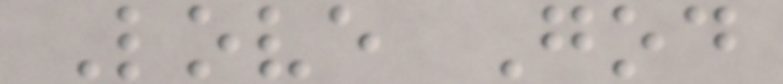Love God
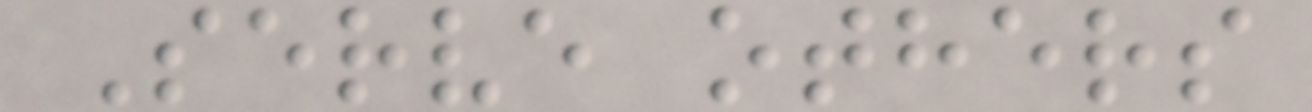Serve others
